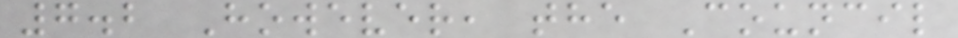7.2 However, the Council
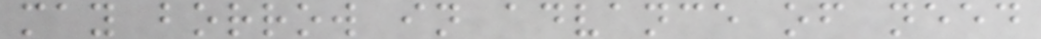may borrow in advance of need
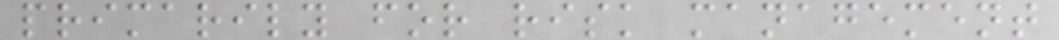primarily for risk management
